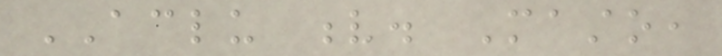ACLU v. Masto,
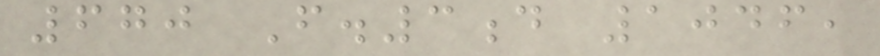670 F.3d 1046,
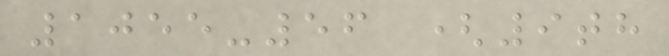1055-56 (9th
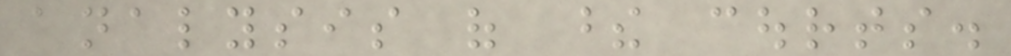analysis of these courts.
